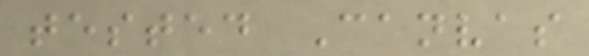tested Canvas
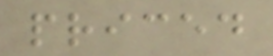priced
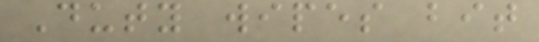Duty wipes bit
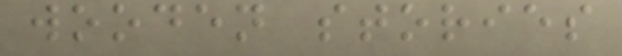wooden stories
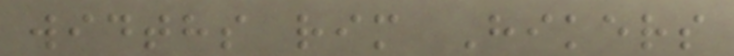widths rim Hikers
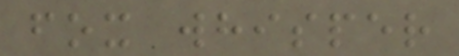fox whisper
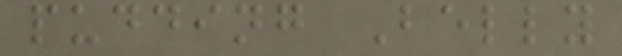pudding Belly
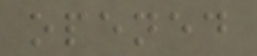opened
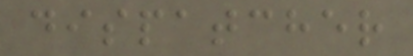dispatcher
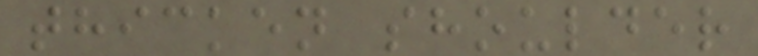thicken shoulder
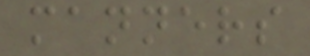manners
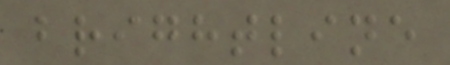brightline
